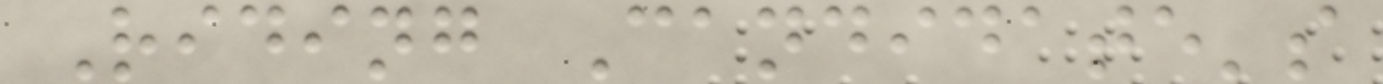Riding Candidate's
